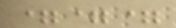===
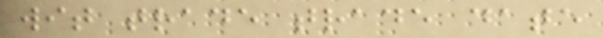wit trade trade date
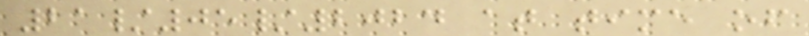21/05/2024 at time of
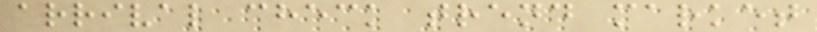arrival check trend market
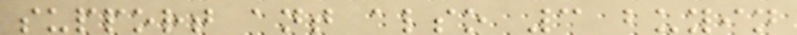support ant also 3 buyin
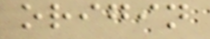origin
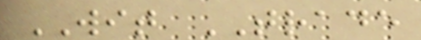WIT TRADE
